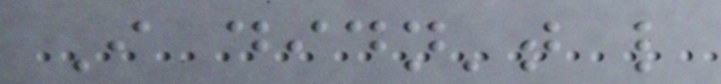I didn't like
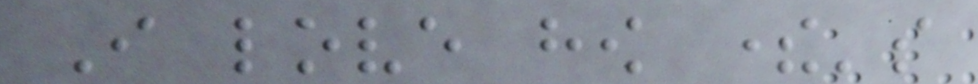I love how there's
